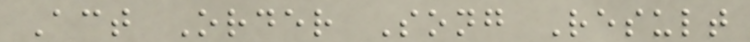Act Order Song Result
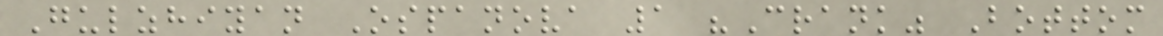Gulzhiyan Ospanova 1 "Crank" Bottom
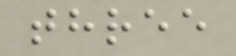three
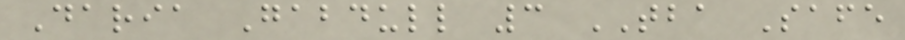Daria Gabdull 3 TBA Safe
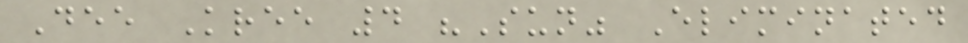Dee Kree 4 "Sun" Eliminated
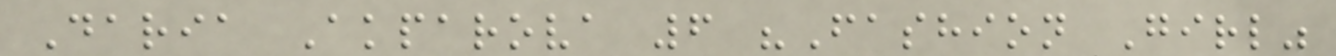Daria Akparova 6 "Fashion Girl"
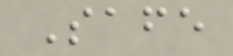Safe
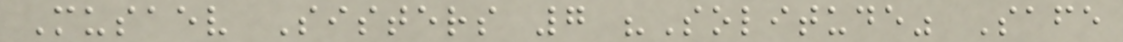Musaev Sisters 7 "Solitude" Safe
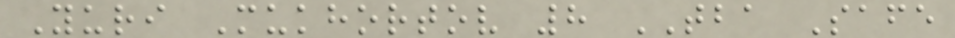Yuri Mukhortov 8 TBA Safe
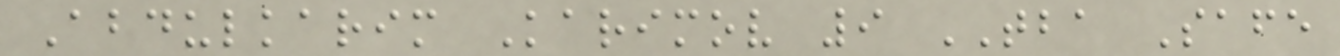Abdulkarim Karimov 9 TBA Safe
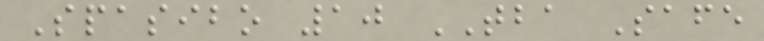Spasibo 10 TBA Safe
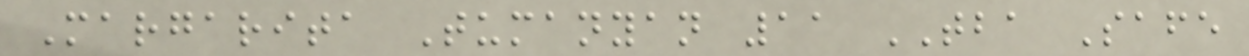Margarita Tumanyan 11 TBA Safe
